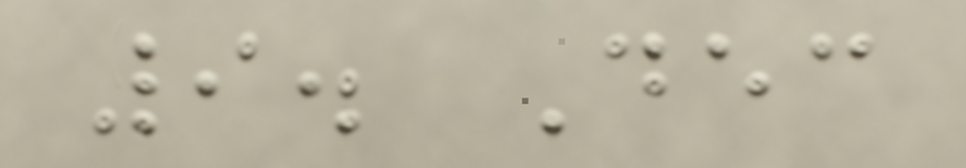9. Dec
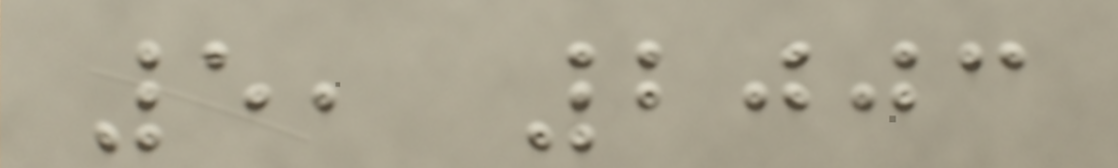5, 2003
